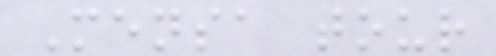Mensa tour
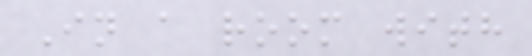In a room with
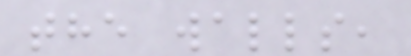the walls,
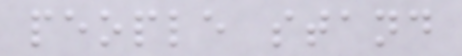people stand
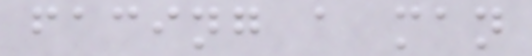facing a man
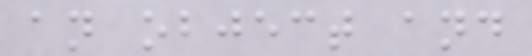an object and
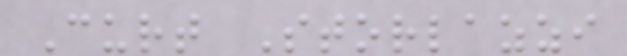Curt Storlazzi
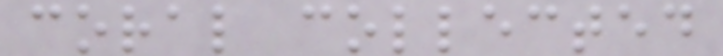coral collected
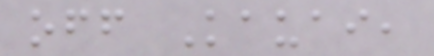off Kauai,
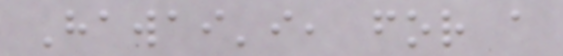Hawai'i, for a
